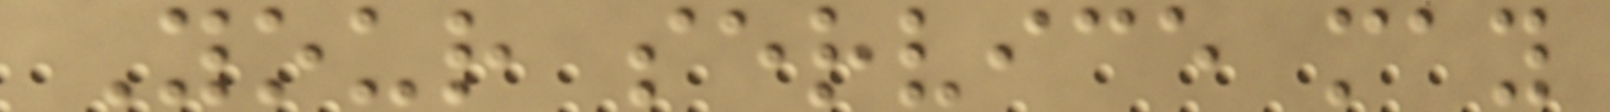Your service may
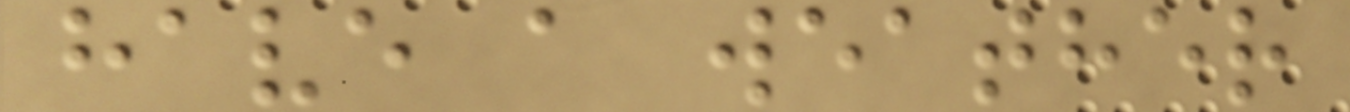have a weather
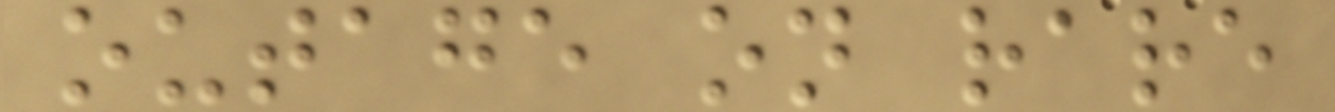outage on rare
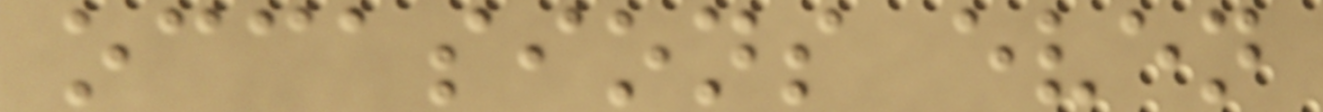occasions even
